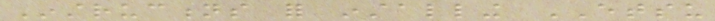Instructions for installing ETSU
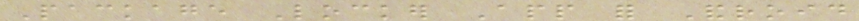Package Locker App for Android
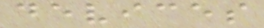devices
